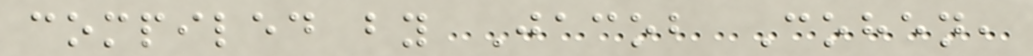compiled by Jacob Cohen,
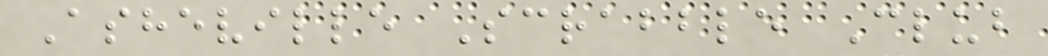Asheville Scrabble Club
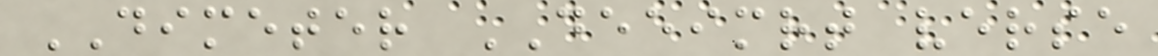DIMETER DEEIMRT verse
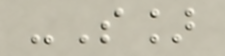-S]
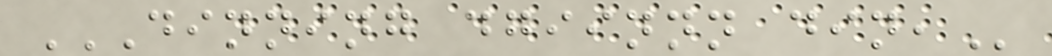DINNING DGIINNN DIN,
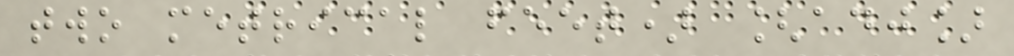two metrical feet) [adj]
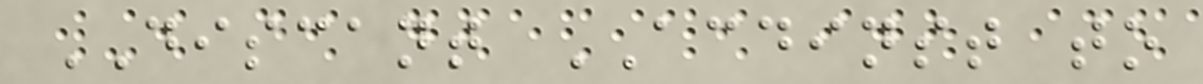DISCANT ACDINST to
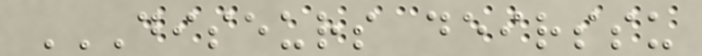DISEURS DEIRSSU
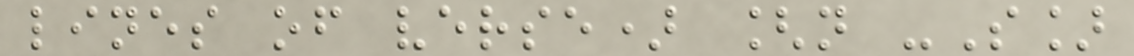lines of verse) [n -S]
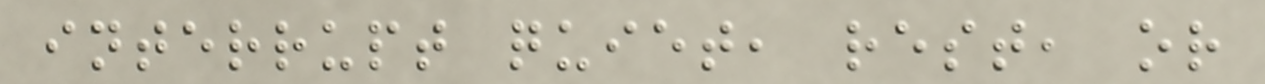interrupt quiet, rest, or
